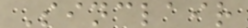Sinclair
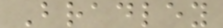Bradley
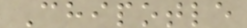Chipotle
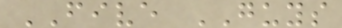FIVE GUYS
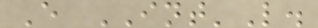E INT'L.
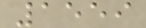1559
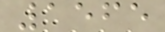1565
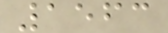1563
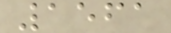1561
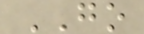GO
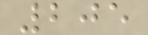205
